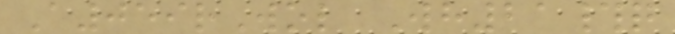A059rWol Wh21#q
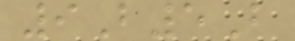9B5B
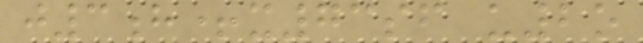j3h+x73sf u2o
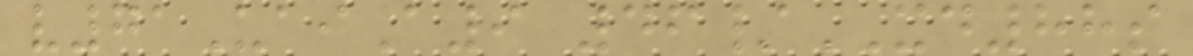v71UaiA9 46/XD88s
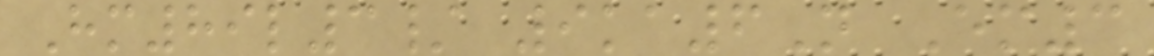Hm89l3/ 9ka6N Em3
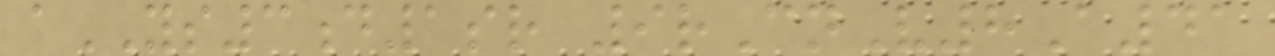aYS3d1sr 9rCnV8A41
